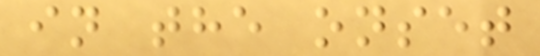in the onset
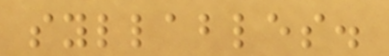syllables.
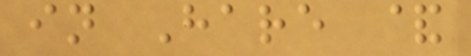in Hare &
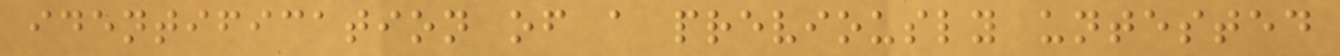identification of a previously untested
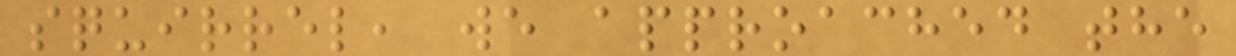squirrel, we approached the
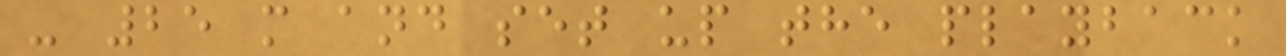- 25 m and set up the playback
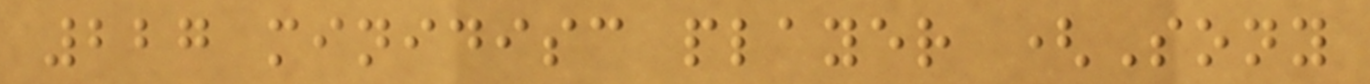227 minidisc player (Sony
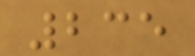235
